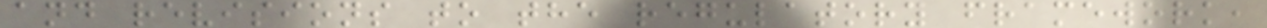and revisions to the regulatory framework,
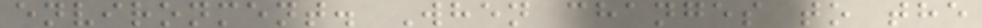environment. When changes to the
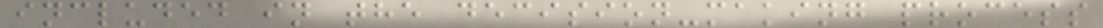included in the decision-making process
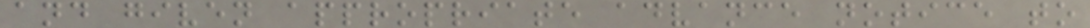and given appropriate advance notice to
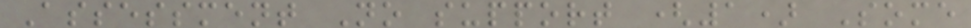Assessment No support (1) Some
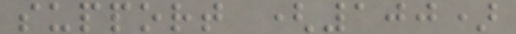support (100)
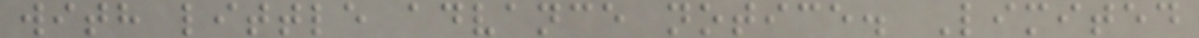with little advance notice. Limited
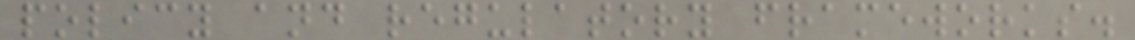policy and regulatory frameworks.
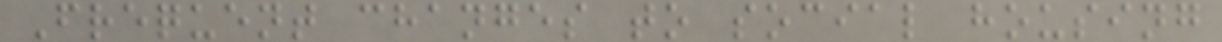Frequent changes to social housing
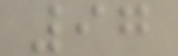97
